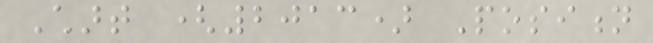Chart (2013) Position
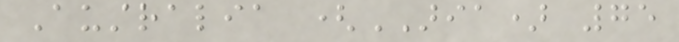Australia (ARIA) 75
